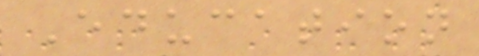Education
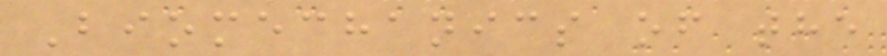Biomechanics of the
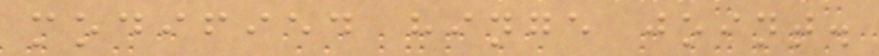modified hinge joint.
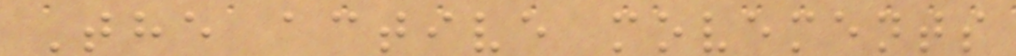The active movements
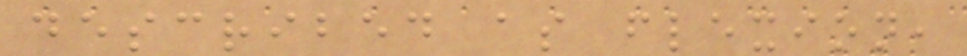described as flexion,
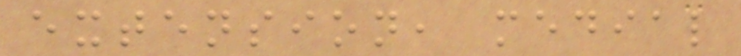extension, medial
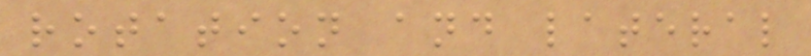rotation and lateral
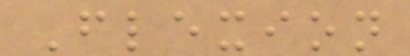Flexion
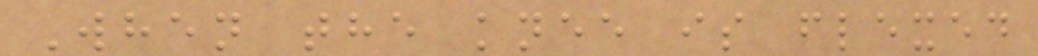When the knee is flexed
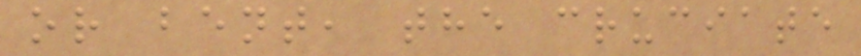or bent, the cruciate
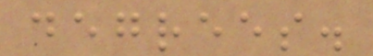degrees.
